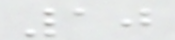10
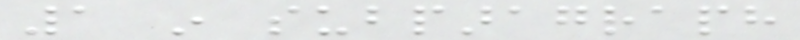1 in subparagraph
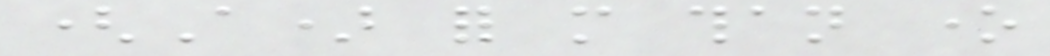(A) for more than one
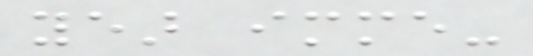year imme-
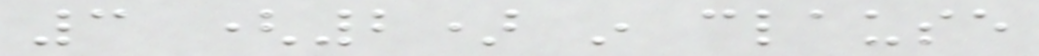3 (2) in clause
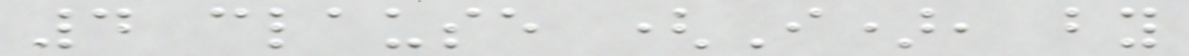4 clause (I), by
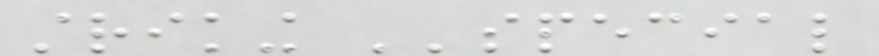striking ''special
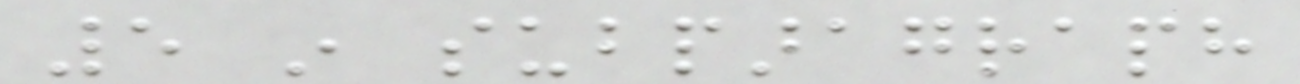5 in subparagraph
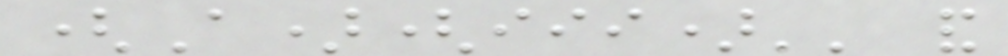(A)(iii)'' and
